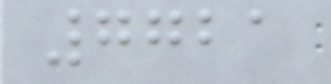7721
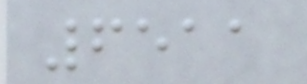6511
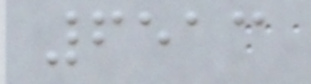6513
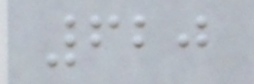620
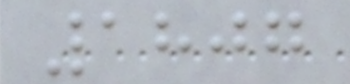1807
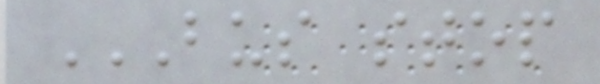BUS STOP
